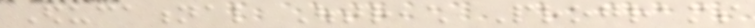Educational Outreach Programs
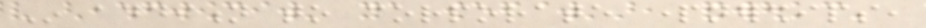In addition to corporate partnerships,
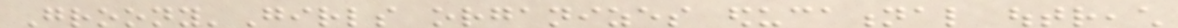Groony'Girls organizes educational outreach
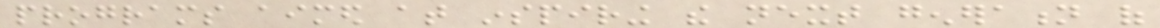programs aimed at inspiring the next generation of
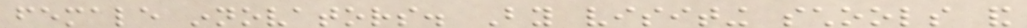female innovators. By visiting schools and
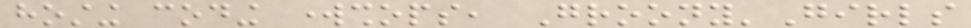hosting coding workshops, Groony'Girls
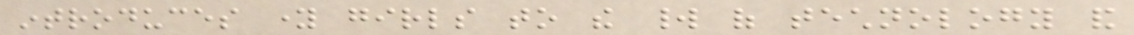introduces young girls to the world of technology and
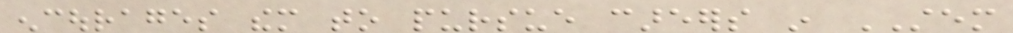encourages them to pursue careers in STEM
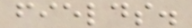fields.
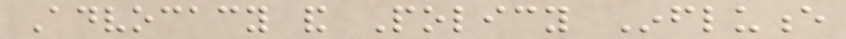Advocacy and Policy Influence
